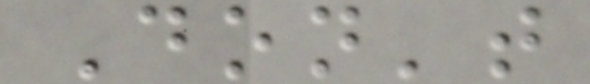Don't
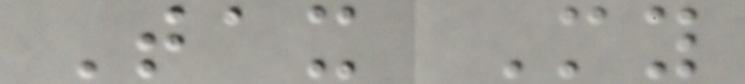Tax My
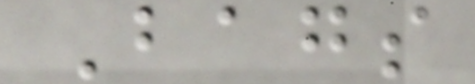Bags
